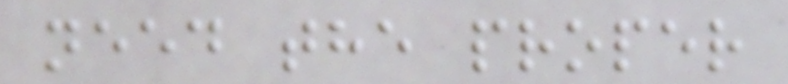need the proper
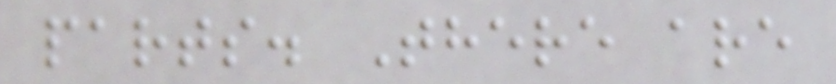parts. There are
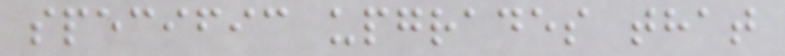specific upgrades that
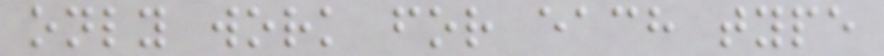only work for each type
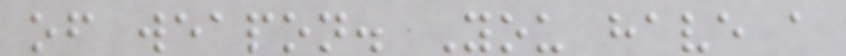of weapon. You have a
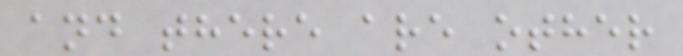and there are other
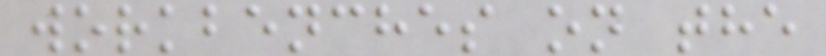workbenches on the
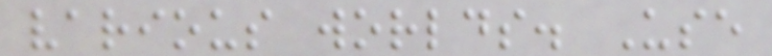various worlds. Use
